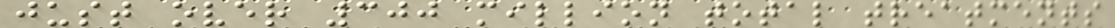just over 300 million total treatments
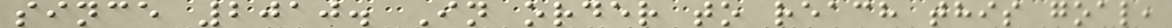since 2010. In order to reach this goal,
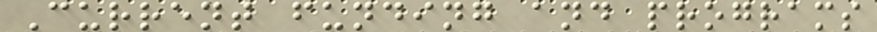Current funding and programs
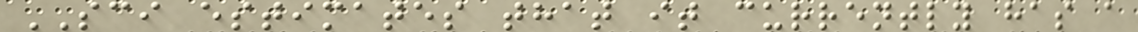SCI estimates that it currently has a
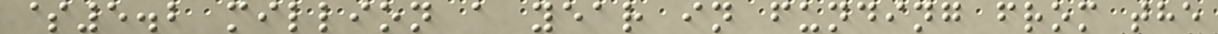$5.2 million a year in funding from the
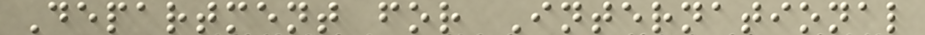Department for International
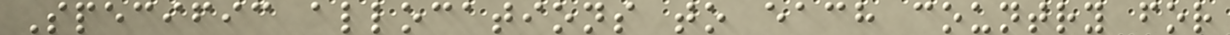Specific allocations to each country for
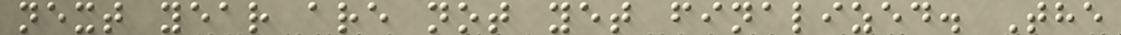next year are not yet finalized. The
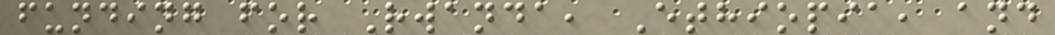funding for Rwanda, Ethiopia, and
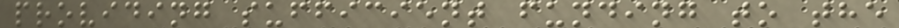providing sufficient funding to the
